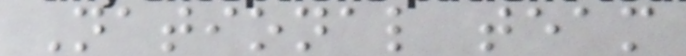National team
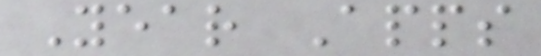Year Apps
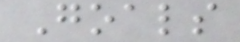Goals
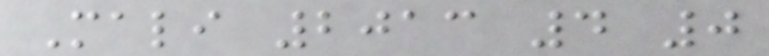Mali 2013 4 0
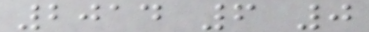2014 6 0
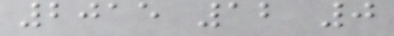2015 12 0
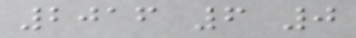2016 6 0
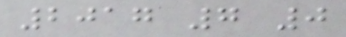2017 7 0
